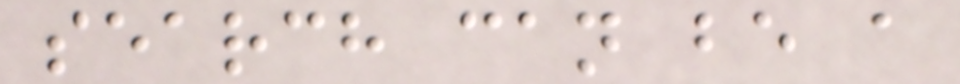search can be a
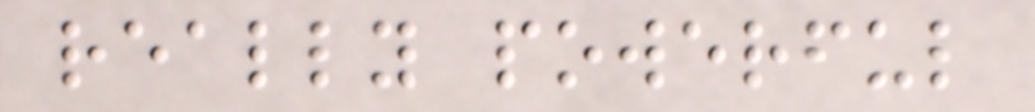really powerful
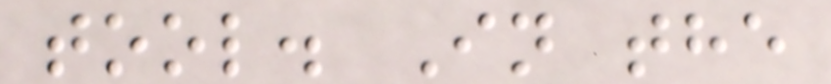tool. In the
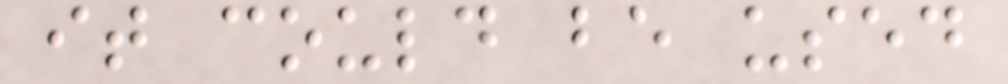it could be used
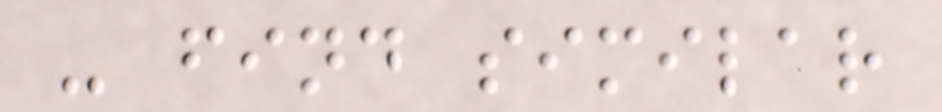- find similar
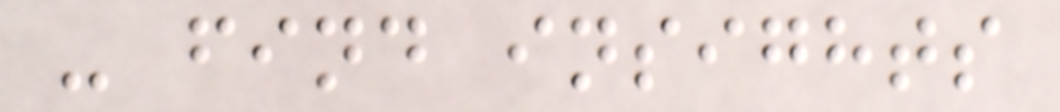- find insights
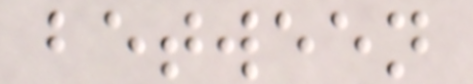between
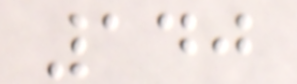140
